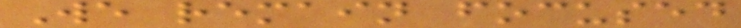We remain focused
